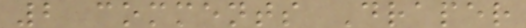2 comments Draper
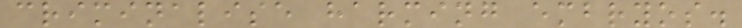criminalise harming embryos.
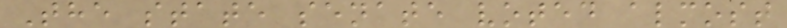The state senate voted almost
